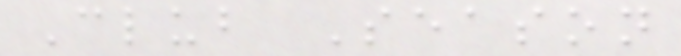Club Season
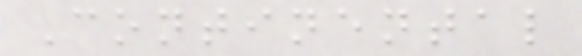Continental
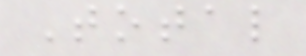Total
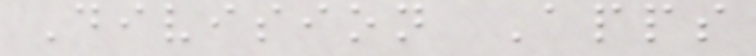Division Apps
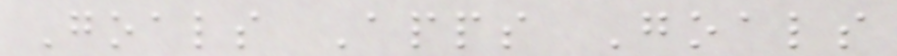Goals Apps Goals
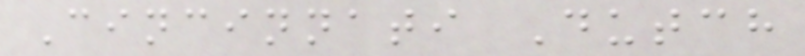Cincinnati Dutch
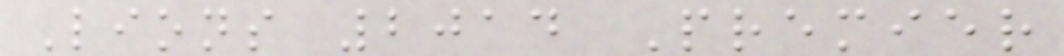Lions 2014 Premier
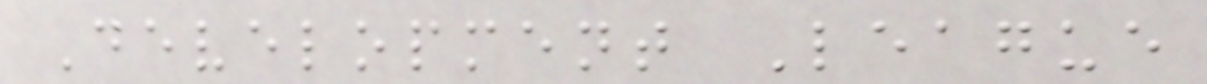Development League
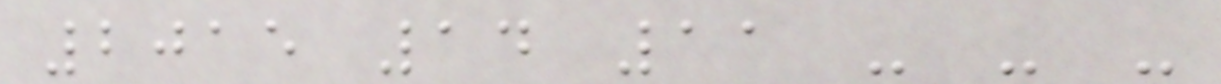2015 14 11 - - -
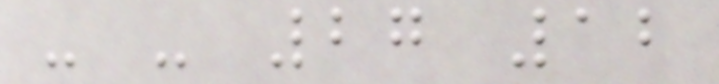- - 27 12
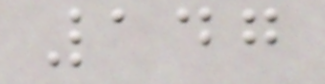147
